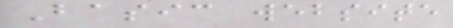Basic website
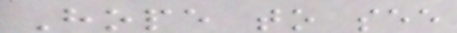Hope to see
